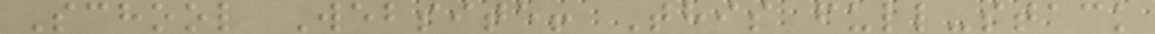School Website! This full-stack
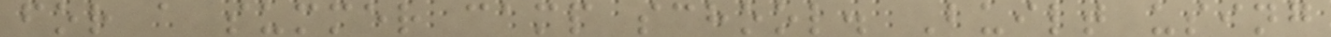for a summer camp school. Built using
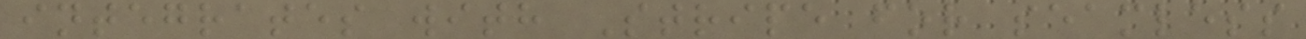integrates with Stripe for seamless
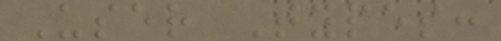User Types:
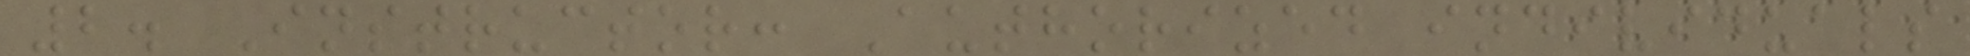2. Instructor: Authorized individuals
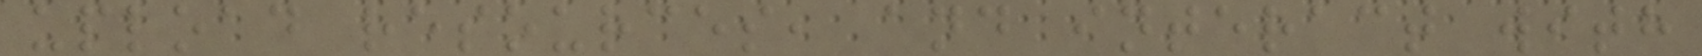upload resources, and interact with
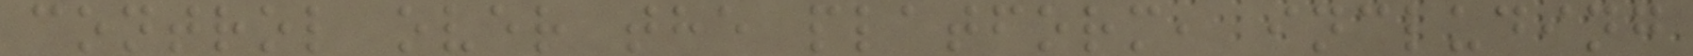control over the platform, including
